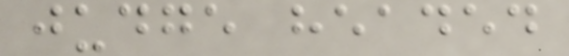judge headed
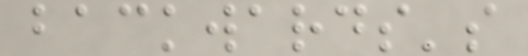backwards's
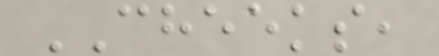CHEEKS,
